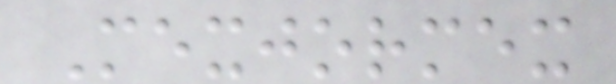Mexjormex
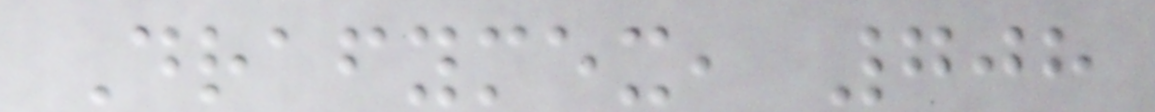Drafymex, 708
